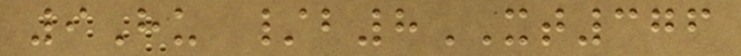9Hu /b8XT376
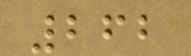262
